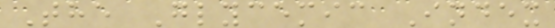The Glycemic Index
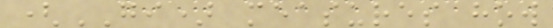(GI) measures how
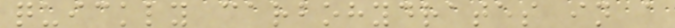quickly carbohydrates in a
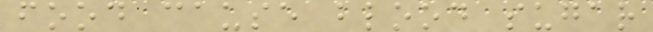food cause blood sugar
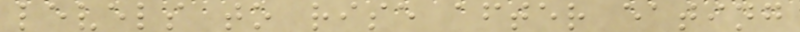levels to rise after eating
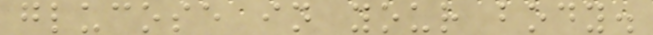glucose in your body.
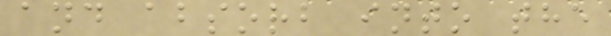and absorb into the
